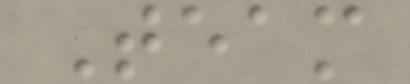Team
